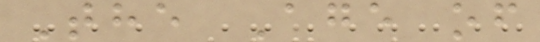The Age of
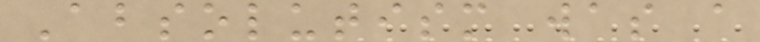Absolutism was a
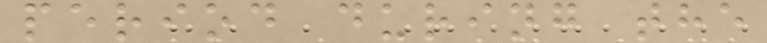period during the
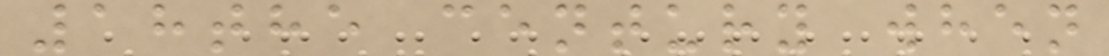18the century when
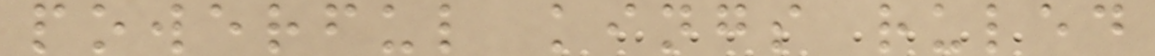powerful kings ruled
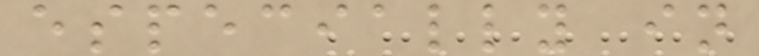especially in
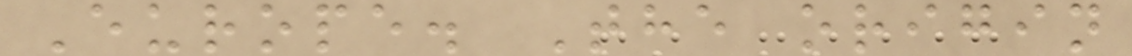Europe. The origin
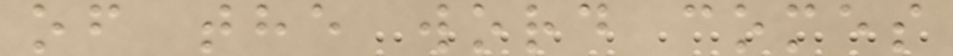of the word comes
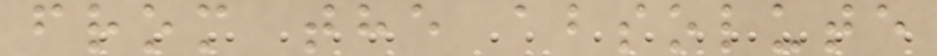from the absolute
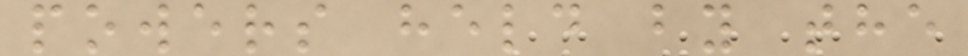powers held by the
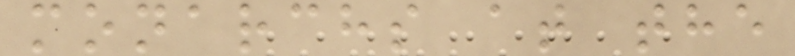monarchs at the
